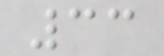33
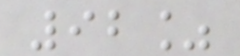92%
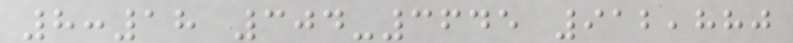8:18 304-3645 912,880
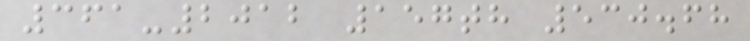361-2012 157th 530.68
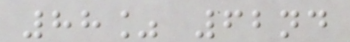88% 62nd
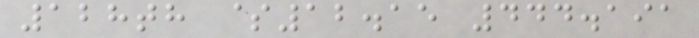128th $12.15 444.191
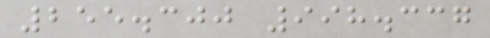255.300 998.337
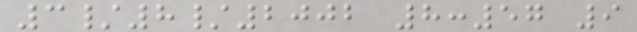3/8/2002 8:57 9
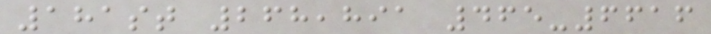181st 268,891 465-6616
